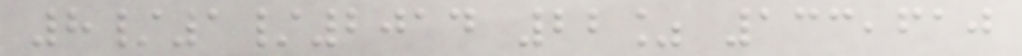8/1/2014 22% 133,610
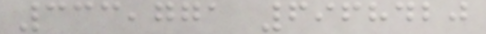333,771 6968420
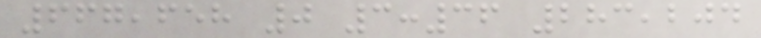667,658 0 3:36 283,204
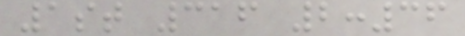1st 316 2:36
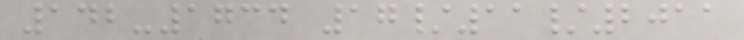142-1734 17/11/2011
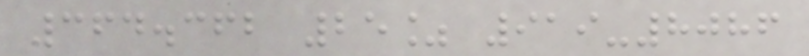364.362 25% 919-8086
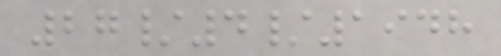27/4/1948
